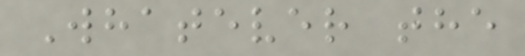Whatever the
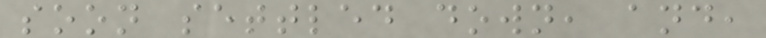soon settled down, and,
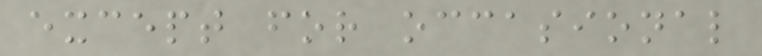except for occasional
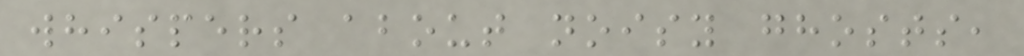whispers about noisy ghosts,
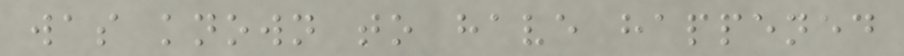was known to have happened
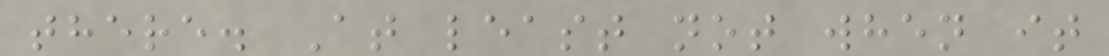there. At least not when it
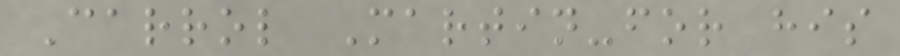Carrol Martin-for his
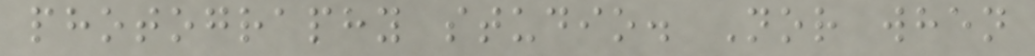photography studio. Nor when
